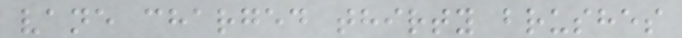vane charged thirty brushes
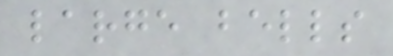large bells
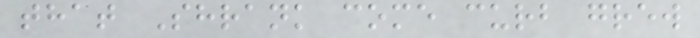that Shrank come curb grew
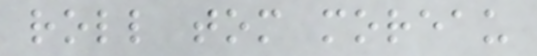roll tom moreau
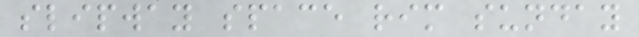slipway space rim sunday
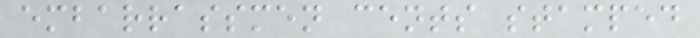embarrassmen cents stamped
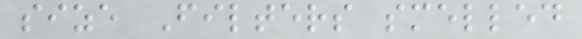size Filters smelled
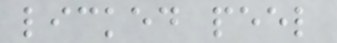licked peel
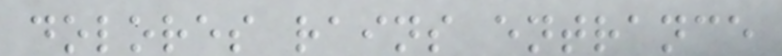dolores rains entrance
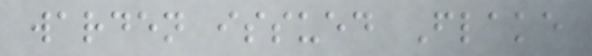warden issued Flake
